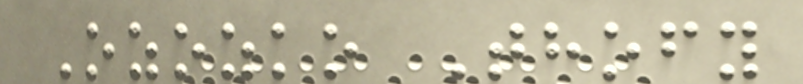Ozozko Thofy
